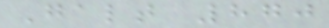Galt 870
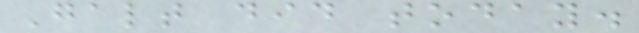Galt did today.
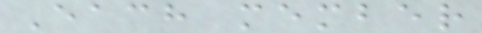Each member
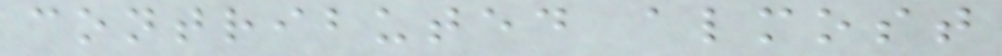contributed almost
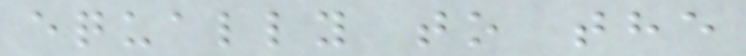equally to the
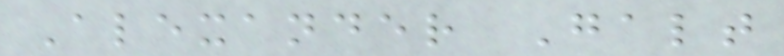Alexander Galt
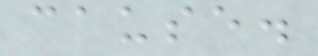cause.
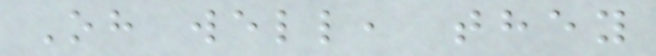Oh well, they
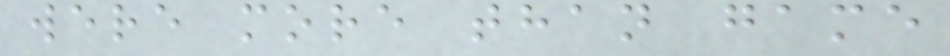were more than game
